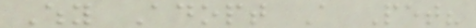Why Adopt A Pet?
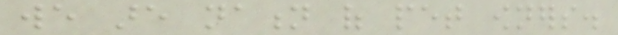we are nation of pet owners.
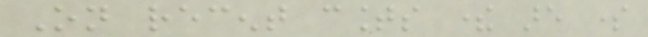On recent counts there are some
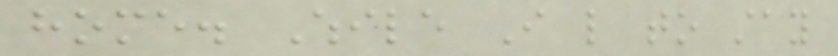home. While I like to stay
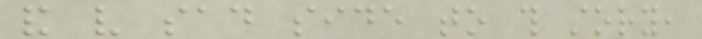and very sad side to this story,
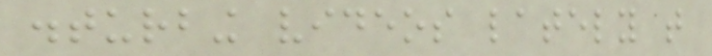disturbing videos lately that
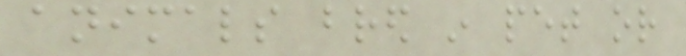animals bred in pet or
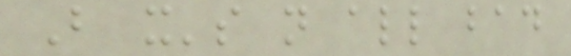But it's not all bad
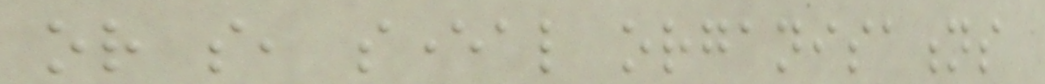or so, several organisations
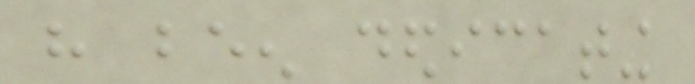have been dedicating
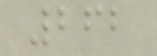262
